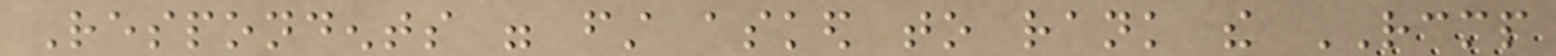Respondents were first asked to rank the RCMP
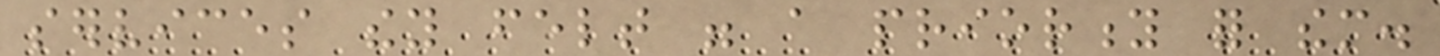services they felt were a priority for them.
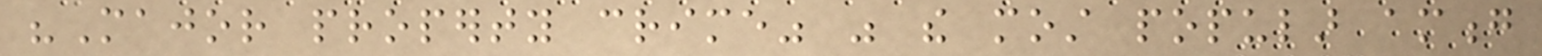"Major property crime" was the most popular among
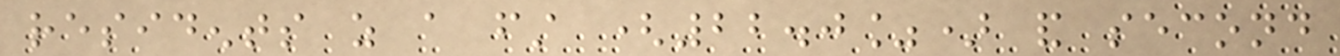residents as a first (22.0%) and second
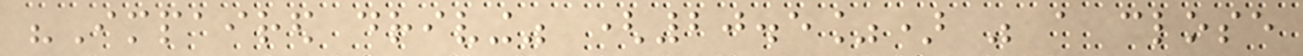"Impaired driving" (20.5%) was a close
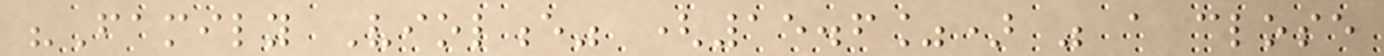"Family Violence" (15.6%) was a close
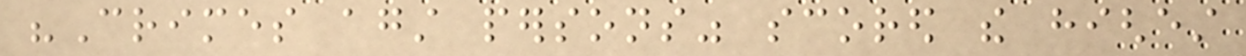"Crimes against persons" scored the highest
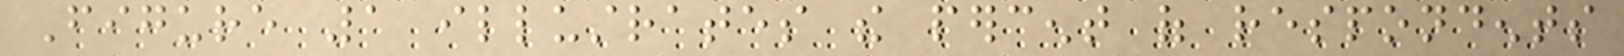Figure 1 illustrates the percent of respondents
